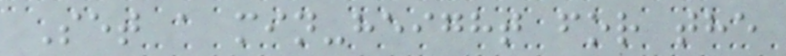Set a min-height for the
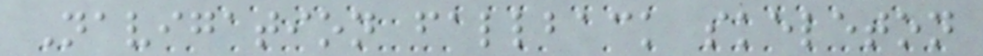Navigation fallback skeleton
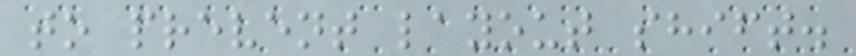to prevent layout shift.
